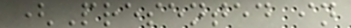(Presented in
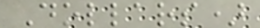Dollars)
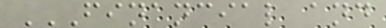FINANCIAL AND
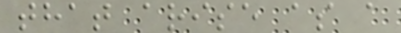that arise as a
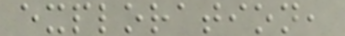exploration,
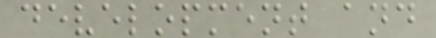development and
